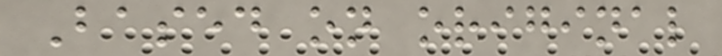Based on original
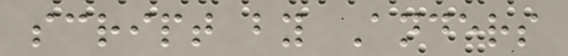script by Anders
